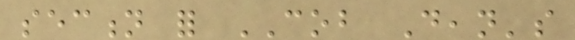section for COB Dean's
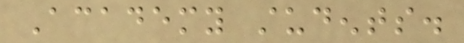Academy students.
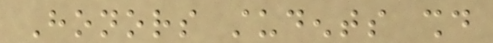Honors students should
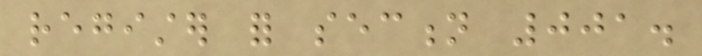register for section 001.
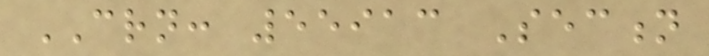CRN: 55913 Section
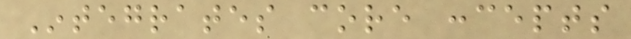Integrates core concepts
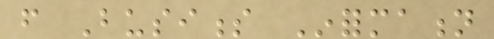from Business Information
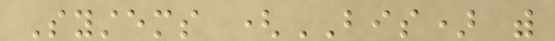Systems (BIS) with
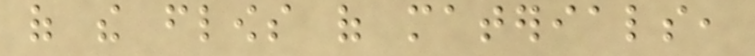of the flows of materials,
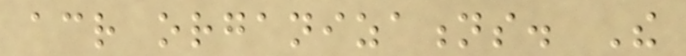across organizations. The
